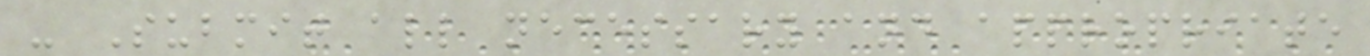- Submit all necessary and appropriate
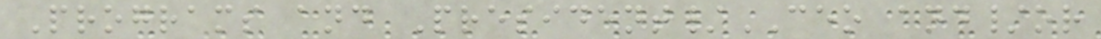Programs and President/CEO and/or
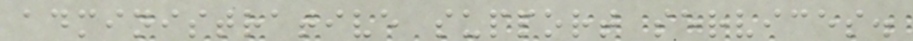administrative support services.
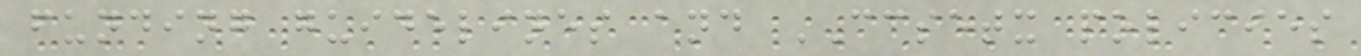funding guidelines and CCSETX policies
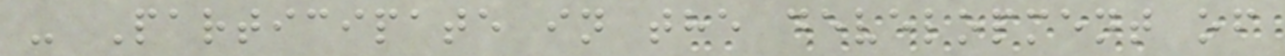- Participate in the development of
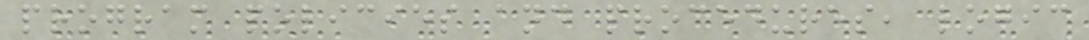program policies and procedures, logic
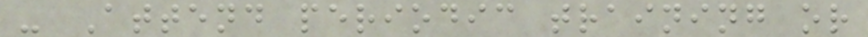- Attend periodic training or
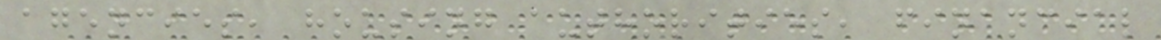agencies, housing authorities, financial
